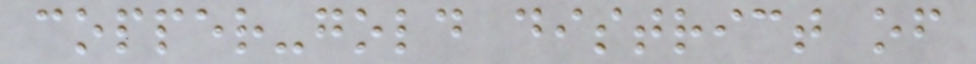copper-gold district of
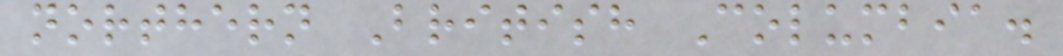northern British Columbia.
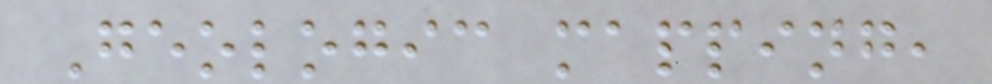Geologic mapping,
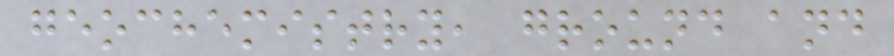geochemistry, ground and
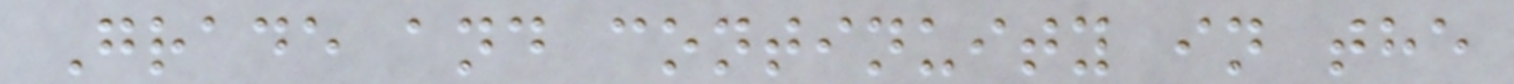Grade and continuity in the
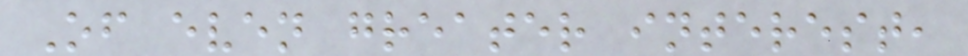Of even greater interest,
